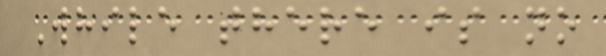While there is no
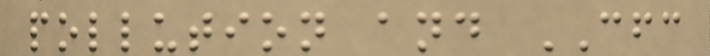pollution and CFC
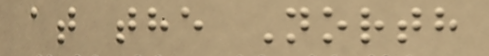at the North
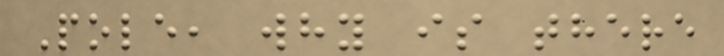Pole, why is there
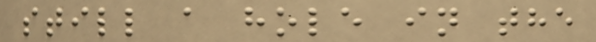still a hole in the
